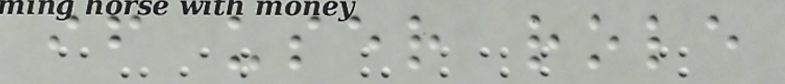if user role
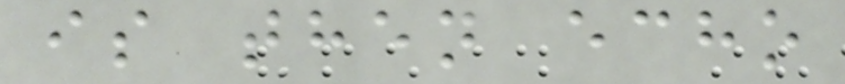is then echo
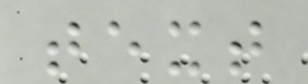text
